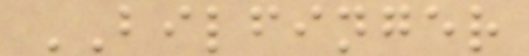BILFINGER
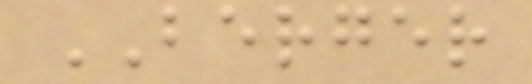BERGER
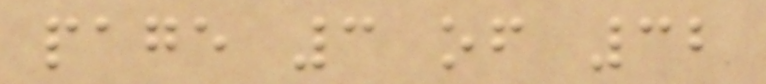page 3 of 32
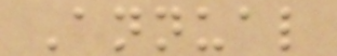Annual
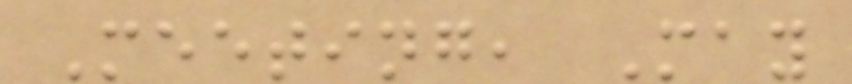Meeting, May
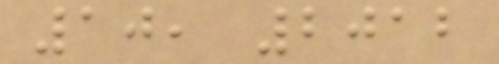10, 2012
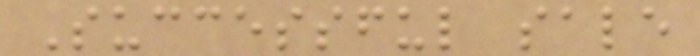Successful sale
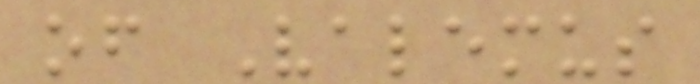of Valemus
